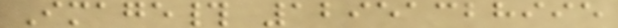Image# 12951328995
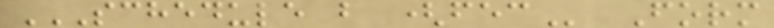SCHEDULE B (FEC Form
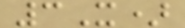3X)
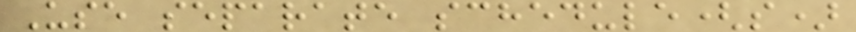Use separate schedule(s)
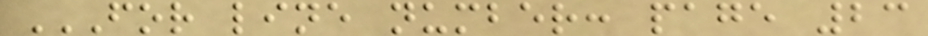FOR LINE NUMBER: PAGE 23
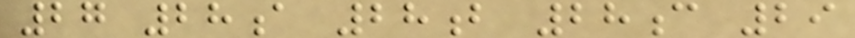27 28a 28b 28c 29
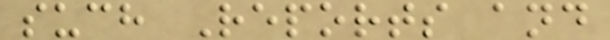such Reports and
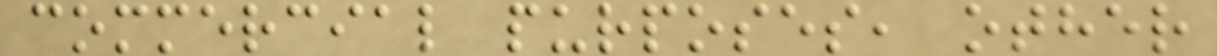commercial purposes, other
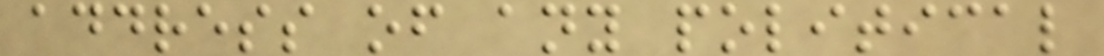address of any political
